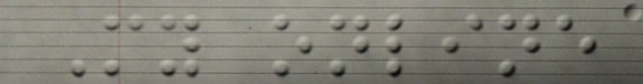My online
